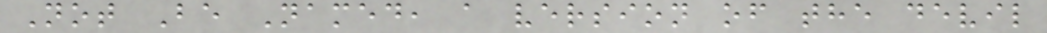Not Be Named, a version of the devil
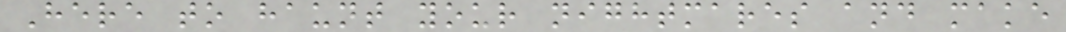Here to haunt your nightmares and make
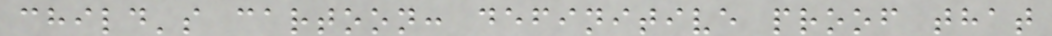child's cartoon: definitive proof that
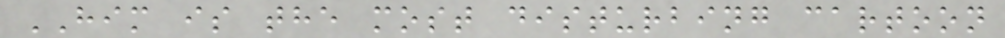HIM is the most disturbing cartoon
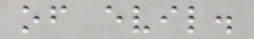of evil.
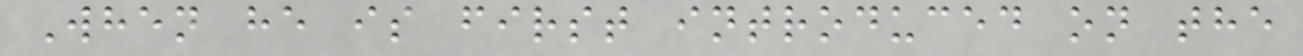When he is first introduced on the
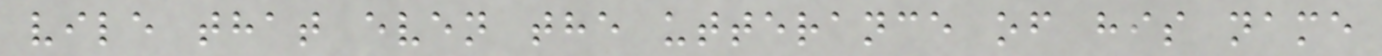vile that even the utterance of his name
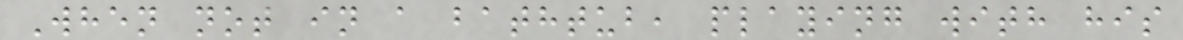When not in a bathtub, playing with his
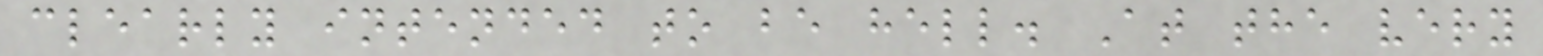clearly intended to be hell. At the very
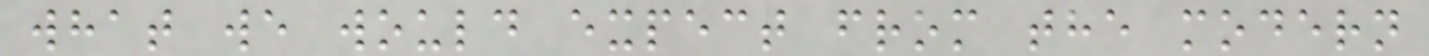what we would expect from the modern
